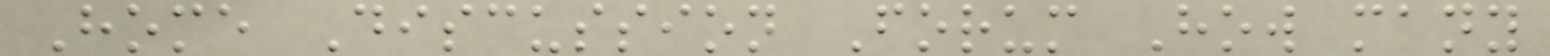Home Discussion Forum How many
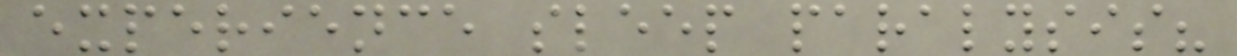experience sleep paralysis?
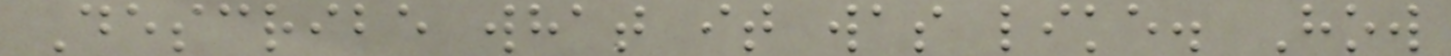Describe what it was like. How
